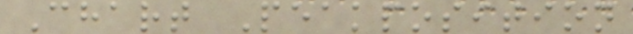Chart Peakposition
